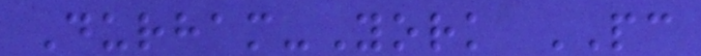Durham-York PC
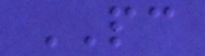PC
